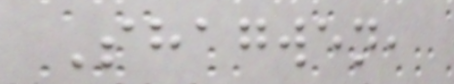Shagwen,
